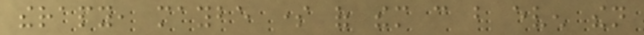therapy, maybe some of them can but even then
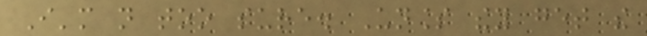I'm not too sure. Unless they get the
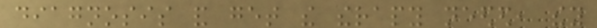diagnosis and get the therapy needed, they
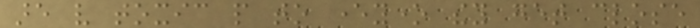are very toxic people to everyone they get close
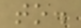to.
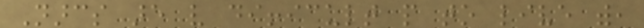Narcs are very difficult people to live with,
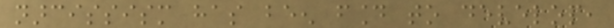narcissism has been found to develop,
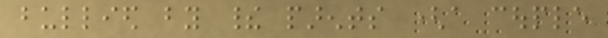bullied by their parents (a couple
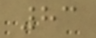83
